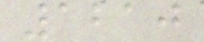1210
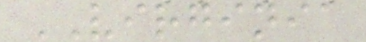VIRGINIA
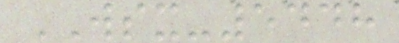WSX-5448
